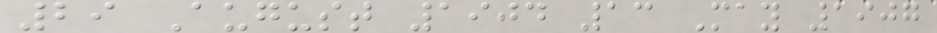29 August 1904 13 May 1907
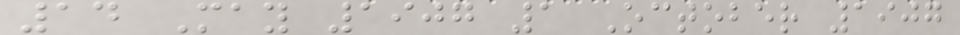14 May 1907 1 October 1907
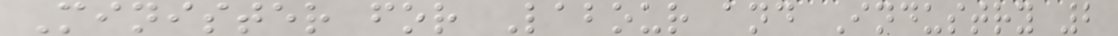Minister for Labour and Industry 2
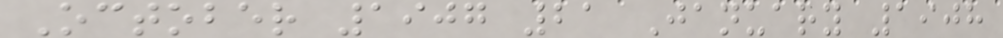October 1907 21 January 1908
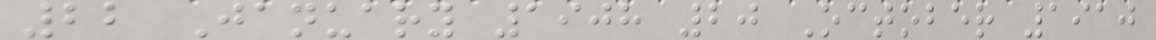22 January 1908 20 October 1910
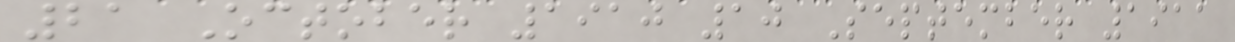21 October 1910 10 September 1911
